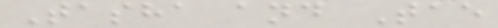Tasha and Tae
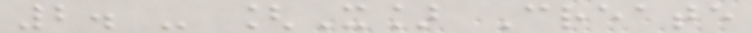2. - [X] Create
